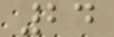24
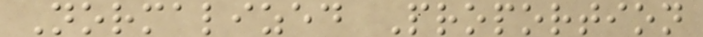Normalized Proportion
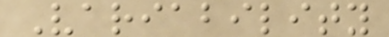Variability
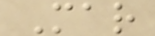Mar
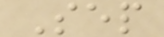Sep
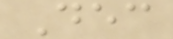Dec
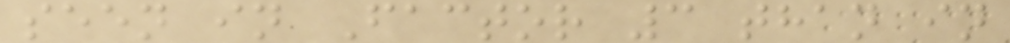seen in Factor 3 than in
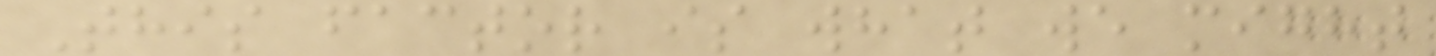This factor is what we might
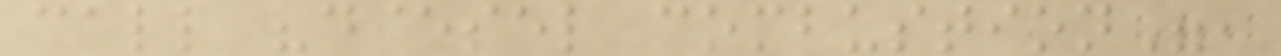call "diesel combustion",
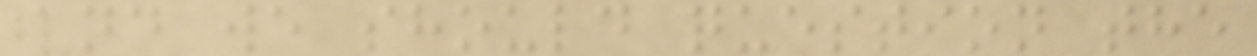and we should question the
